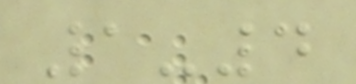1-4
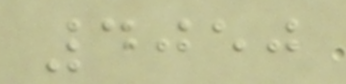4050
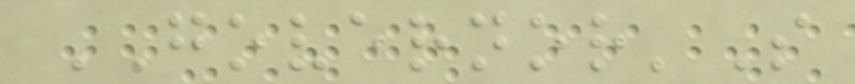GOVERNOR'S
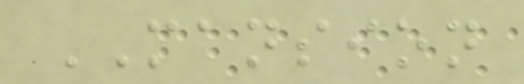MANSION
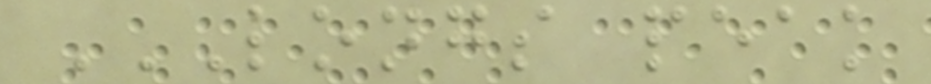LONGS PEAK
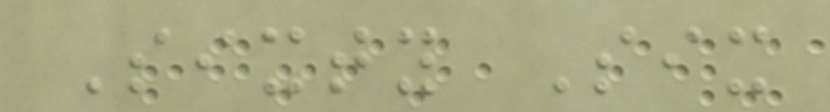Sixty Six
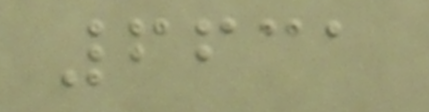6631
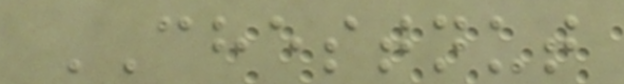CHESTNUT
